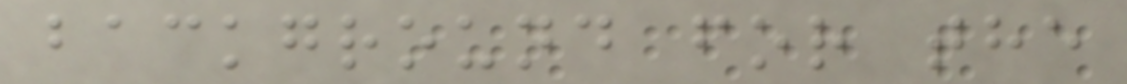background for the
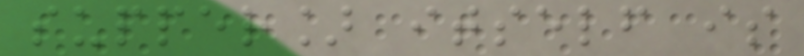supper] itself is
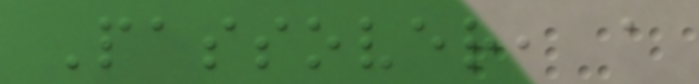Passover, a
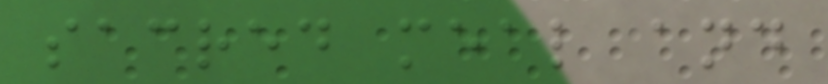sacred meal and
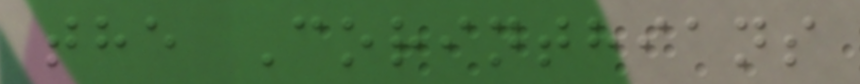the Corinthians
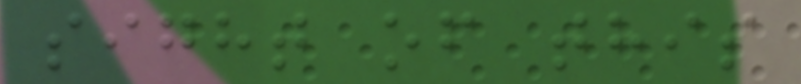sight of this
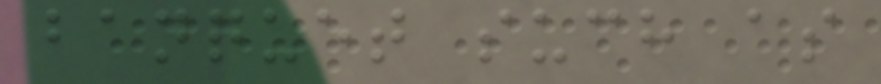banquet such as
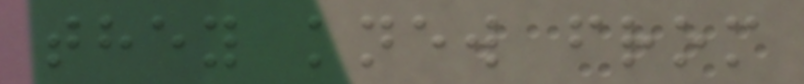they knew from
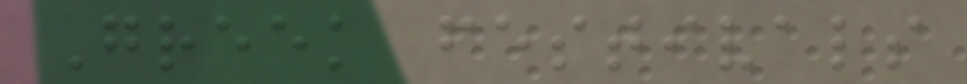Greek festivals
